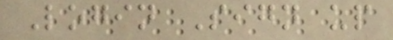Login Sign up
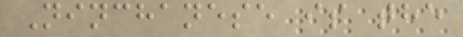Ninchanese is the
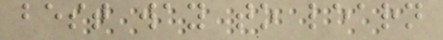best way to learn
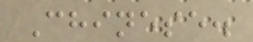Chinese.
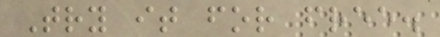Try it for free.
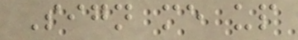Sign me up
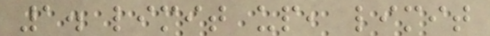1. limit up, limit
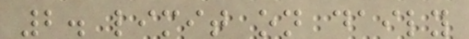2. limit on daily
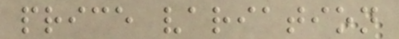price variation
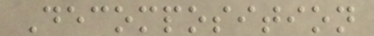Decomposition
